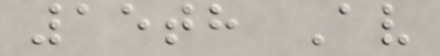15th Av
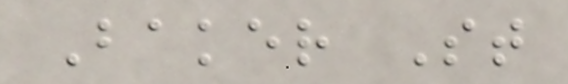Baker St
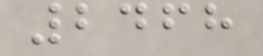2468
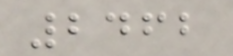2462
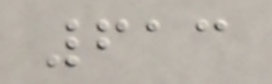613
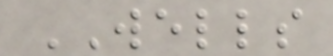WELLS
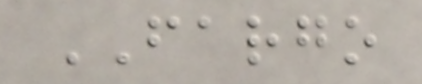FARGO
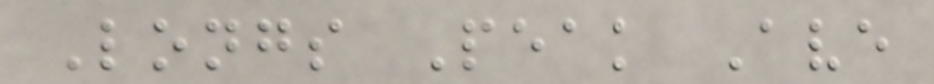Longs Peak Ave
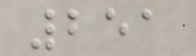251
